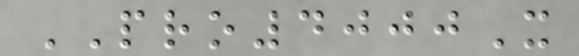PRO4000X
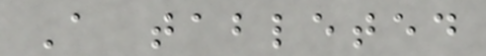A tableted
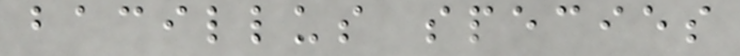bacillus species
